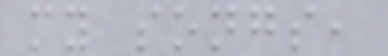my songs,
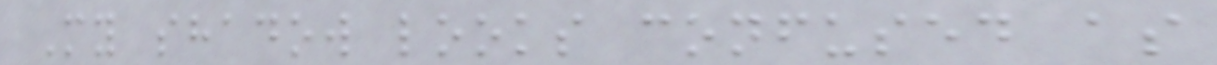My shadow looks confused as
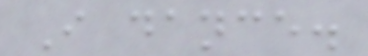I dance.
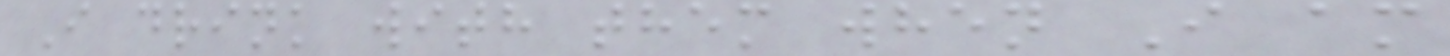I drink with them when I am
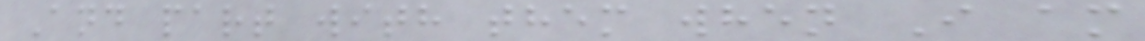And part with them when I am
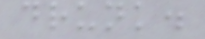drunk.
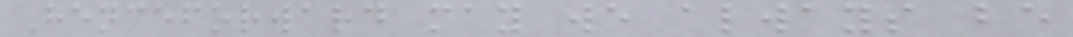Henceforward may we always be
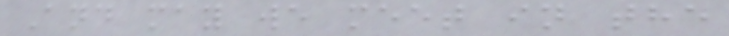And may we meet in the
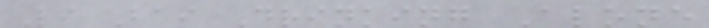Li Bai Drinking Alone
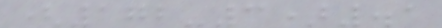(172-3).1
